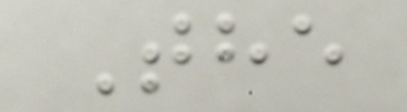The
